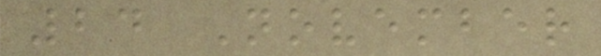24 November
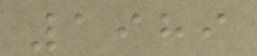1989
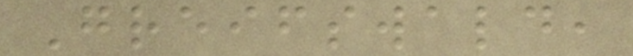Greifswald,
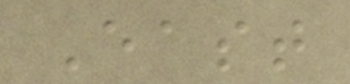East
